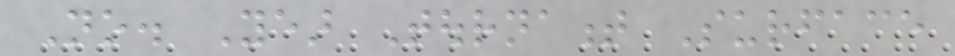No. Year Tournament Surface
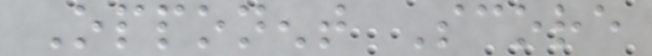Opponent Score
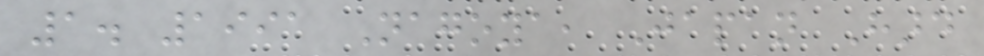1. 1991 Nagoya, Japan Hard
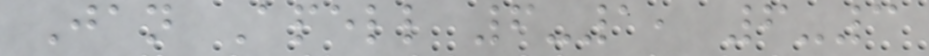Jan Apell 6-1, 6-3
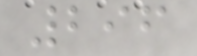296
